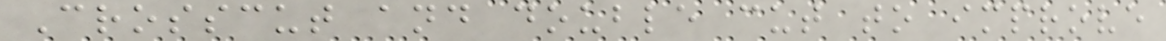Crosscut and double cut to improve
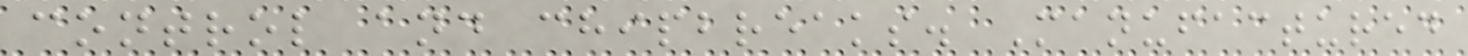control and chipbreaks. Manufactured
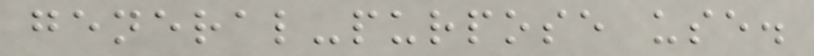general-purpose use.
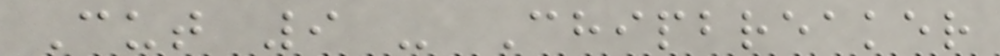Cut 9 - Chipbreaker
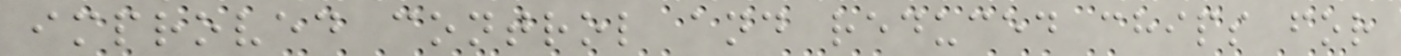improved control and reduced chips for
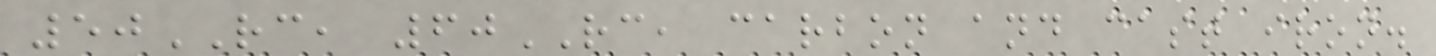50RC, 60RC, carbon and cast iron.
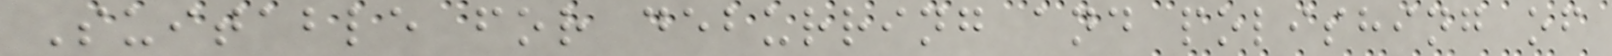Suitable for deburring and polishing of
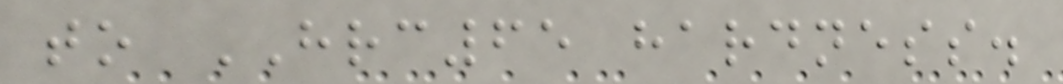to HRC65 hardness.
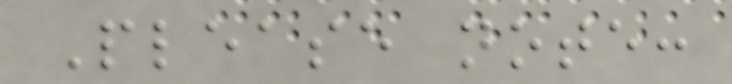Please note:
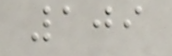109
